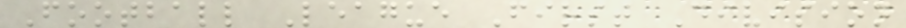Football League First Division
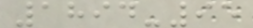1894-95
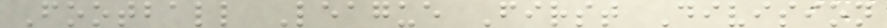Football League First Division
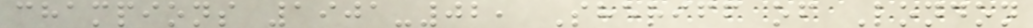champions 1901-02, Sheriff of London
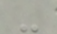-
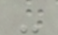-
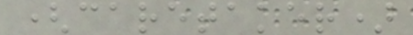(caretaker)
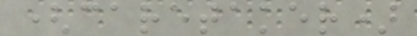(caretaker)
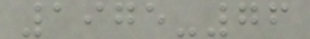1975-76
